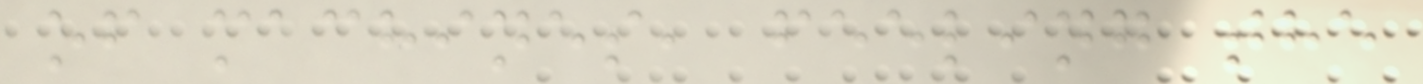of machines, feeling the
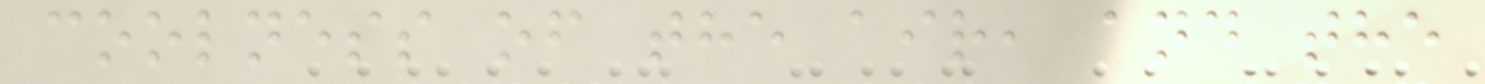coolness of the air, and the
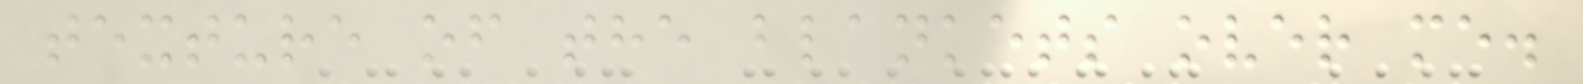texture of the blankets over me.
